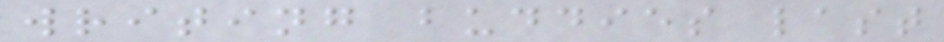writing buddies last
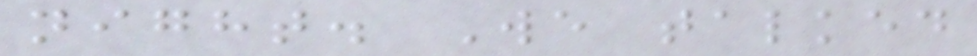night. We talked
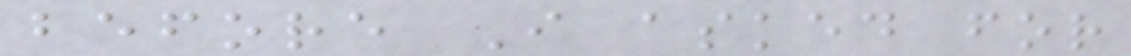before I asked for
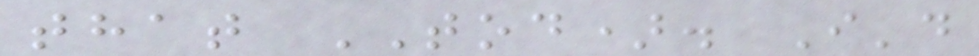that TOD). I'd
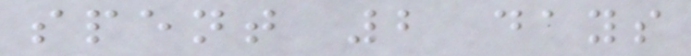spent 2 days
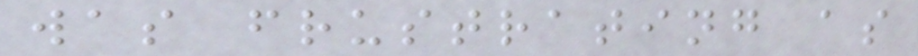was frustrating as
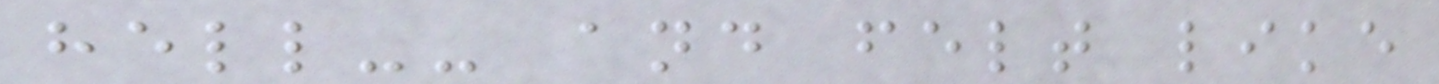hell-- and felt like
